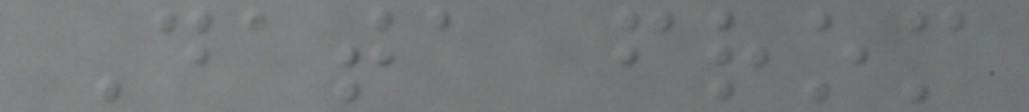Data from
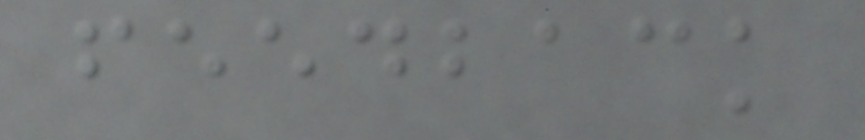feedback
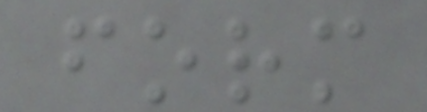form
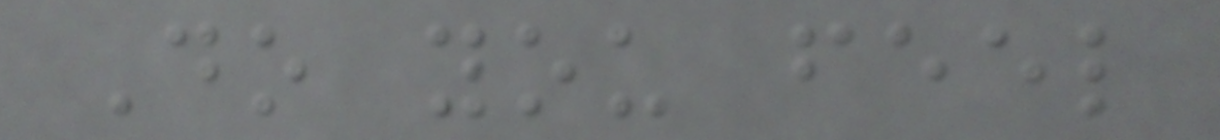Do you feel
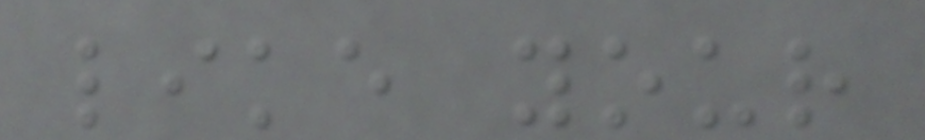like your
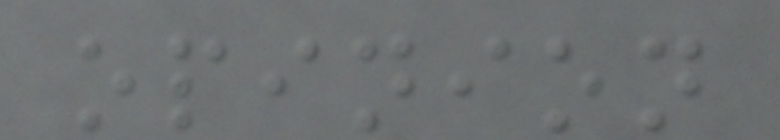opinion
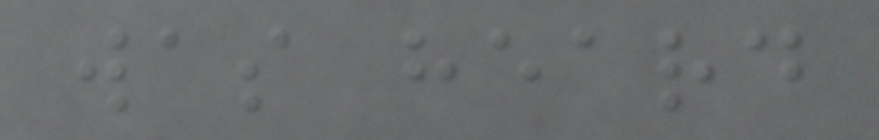was heard
